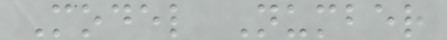Model Number
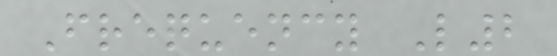Frequency L2
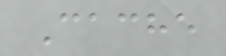Cache
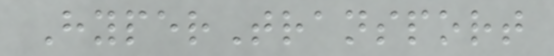HyperTransport
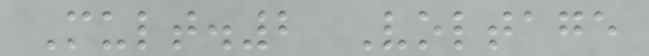Mult.2 Voltage
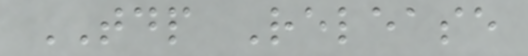TDP Release
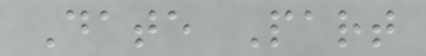Date Part
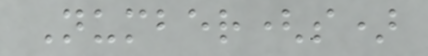Number(s)
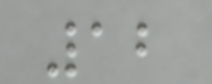12
